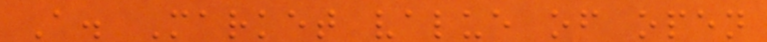A. Market value of open
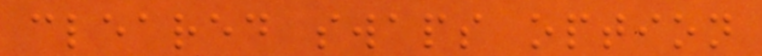cleared swaps option
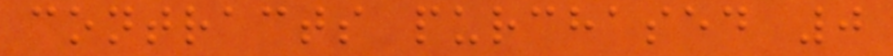contracts purchased 0
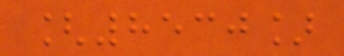[8530]
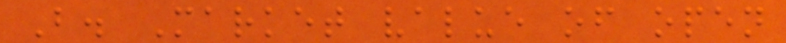B. Market value of open
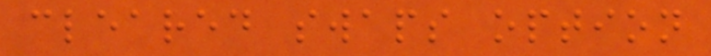cleared swaps option
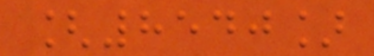[8540]
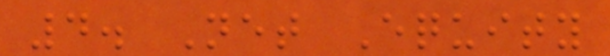4. Net Equity
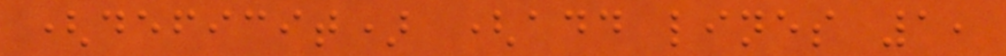(deficit) (add lines 1,
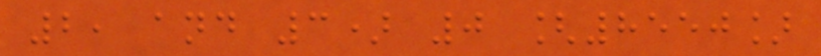2, and 3) 0 [8550]
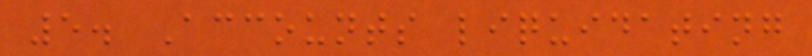5. Accounts liquidating
